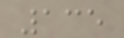135
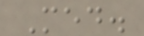Med.
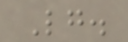Lg.
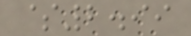$2.99
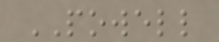POWELL
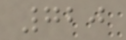720
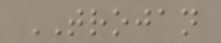TROJAN
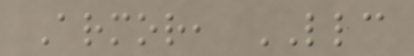Armor, LLC
